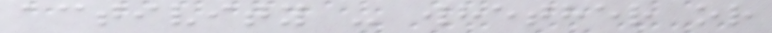activity - whether or
